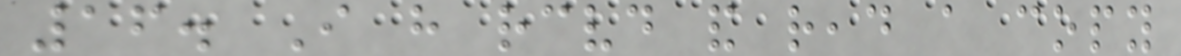16. I have received and read a copy
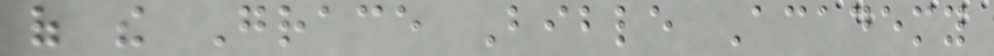of the Grace Bible Academy
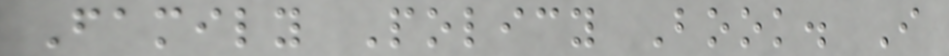Family Policy Book. I
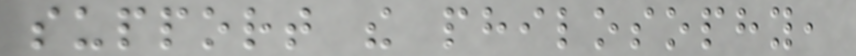support the philosophy,
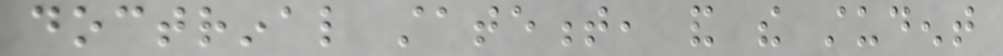doctrinal statement, and the student
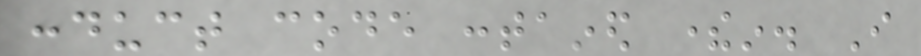conduct code contained therein. I
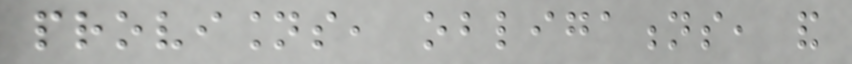provisions, obligations, and
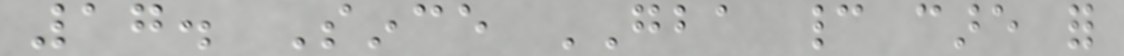17. Since GBA cannot care for
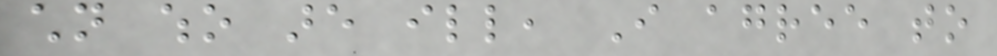children who are ill, I agree to
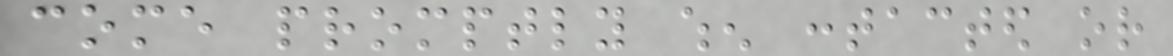come promptly when contacted or
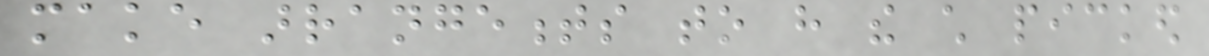make arrangements to have the child picked
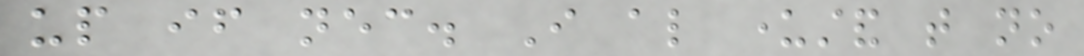up if necessary. I also understand that no
